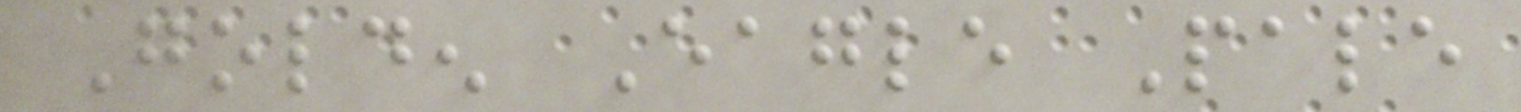Golden Eagle Pale
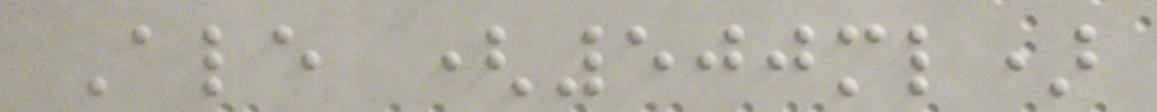Ale (500ml)
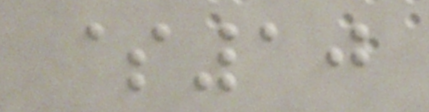$10
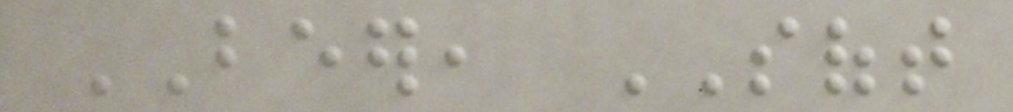BEER, SOFT
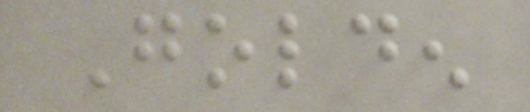Golden
